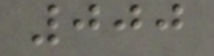000
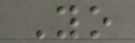Yo
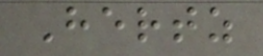Hertz
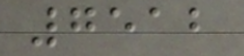7512
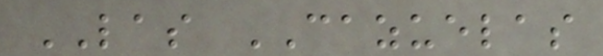LAS CAZUELAS
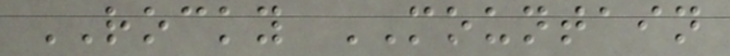ROCKY MOUNTAIN
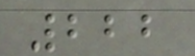222
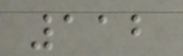112
